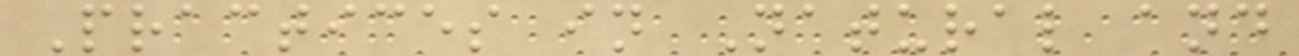Practices in Natural and
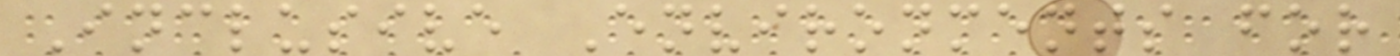Inclusive Environments for
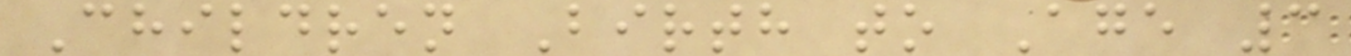Children Birth to Age 3
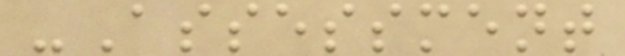-Assessment
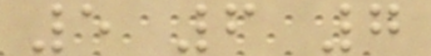5 6 7
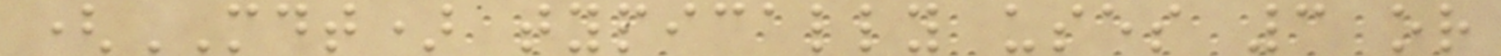(MDT) typically uses 3 or
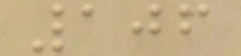106
